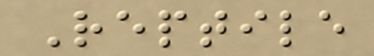Reptile
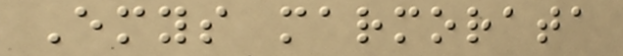Emys marmorata
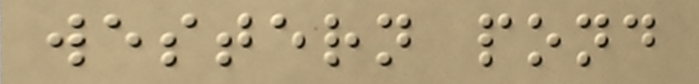western pond
